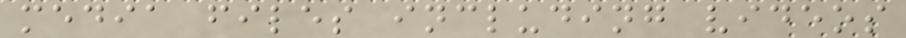media files including videos
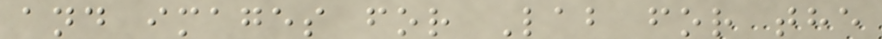and images for Lab for the
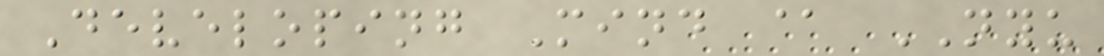Developing Mind @ NYU
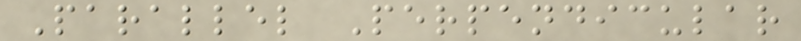Parallel Perpendicular
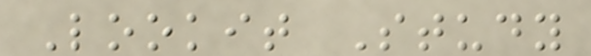Lookit Study
